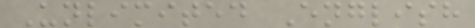Unlimited English
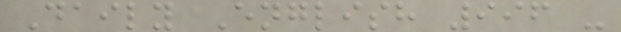Daily English 996 -
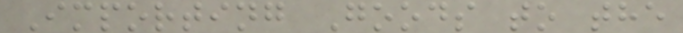Importing Goods to the
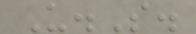U.S.
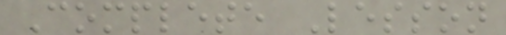Complete Lesson
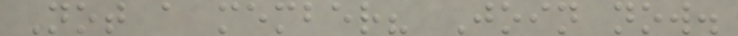Not a member? Join now.
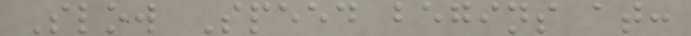Slow Speed begins at:
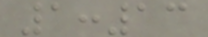1:13
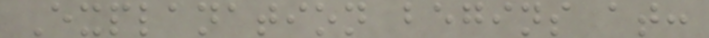Explanation begins at:
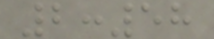2:58
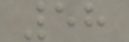58
